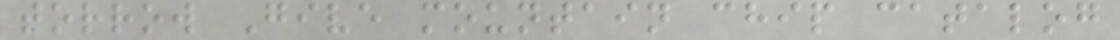torrow Give mountain chip catalog
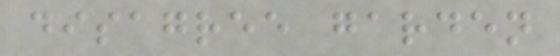disagree garden
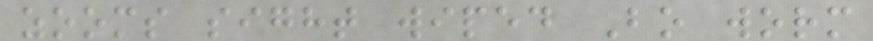zooms sight wiped Bo worm
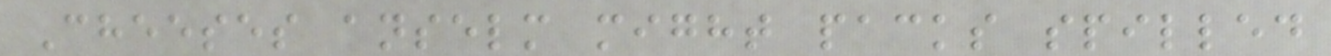Cheeses anselm might packs spilled
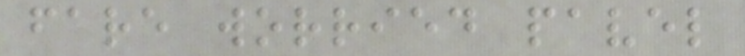fare worried pavel
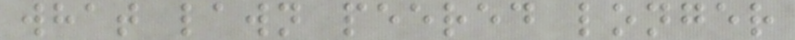what lawn peered longer
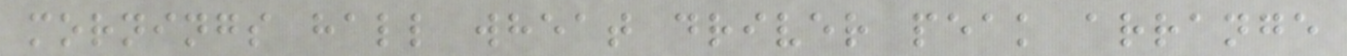mornings hall wheat driver peak arrange
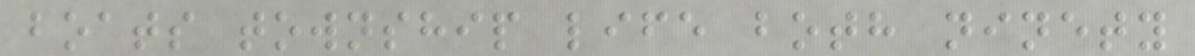boats township life both ninety
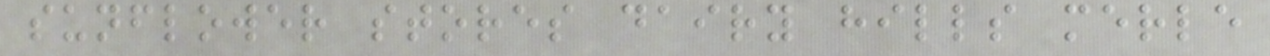sunflower stores dairy hills merle
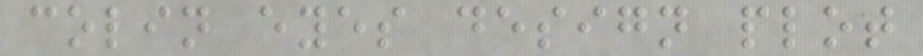colin eyes design plot
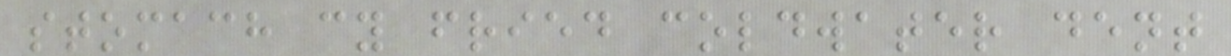stomach cy fried coldwater dent
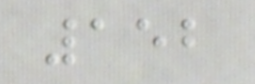152
